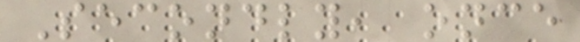Secondly, once
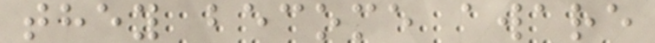they become aware
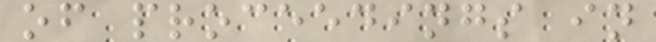of proceedings in
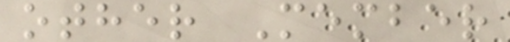other Member
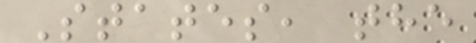States, the
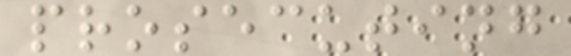prosecuting
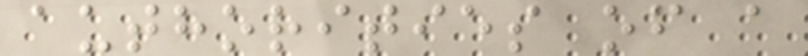authorities of a
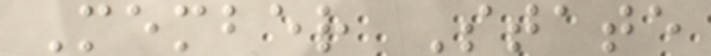Member State
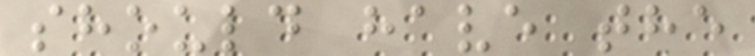should have the
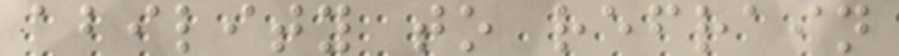ability to refrain
